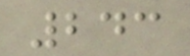243
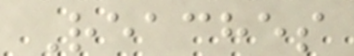Reaches
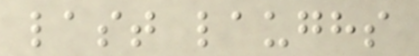last laughs
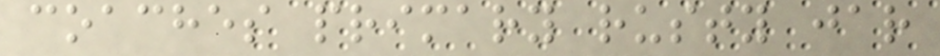coaches primary rusty jar
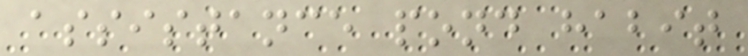assistance pond habit
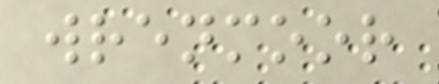wrenmoor
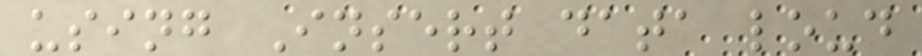using Insert data loud
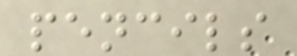pencils
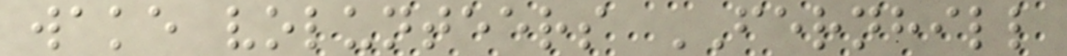wake volunteers FERNHILL
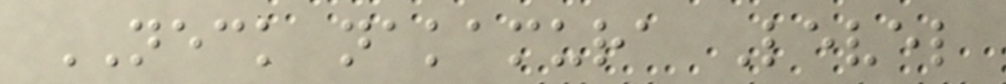NECK nakamura Level
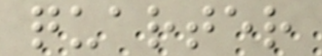quarter
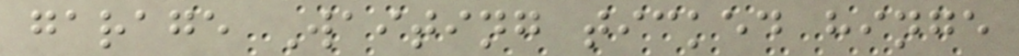garage Waiting ticked hinge
